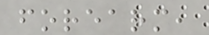forearm,
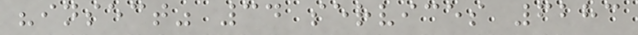"insect" 34 services 6283
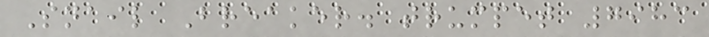Snail Breaker. trumpet 7983
